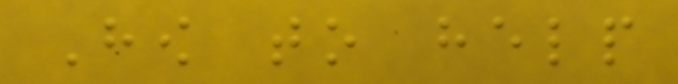How to help
